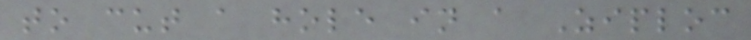to cut a hole in a Ziploc
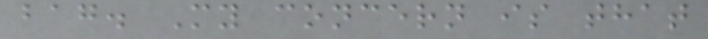bag. My concern is that
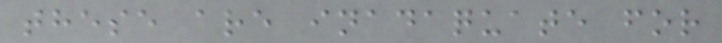these are inadaquate for
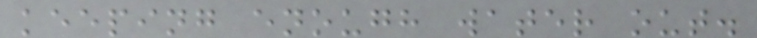keeping enough water out.
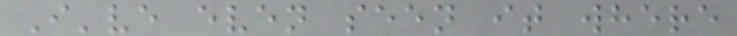I've even seen it where
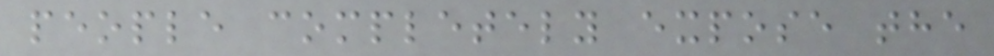people completely expose the
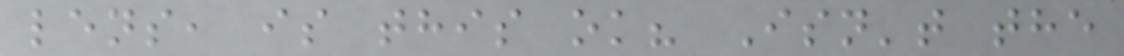lens, is this ok? Isn't the
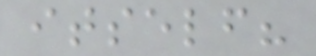itself?
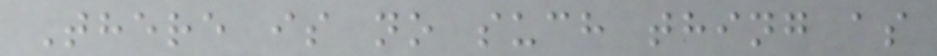There is no such thing as
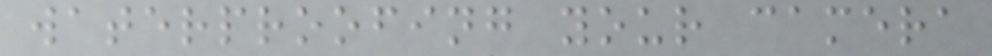waterproofing your camera
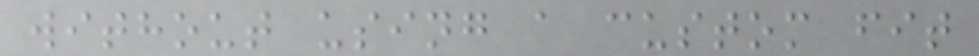without using a custom fit
